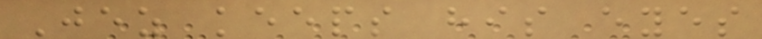Jez keeps his eyes
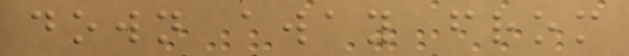down away from
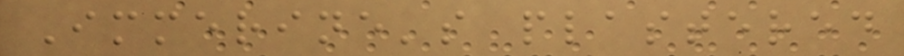Immerine's plastered
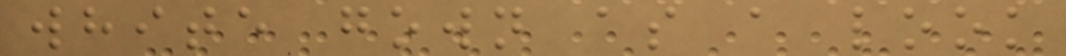white gown as a look
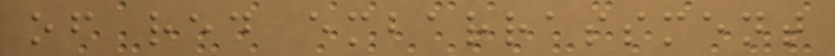of red embarrassment
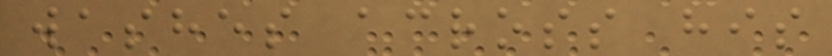washes across his
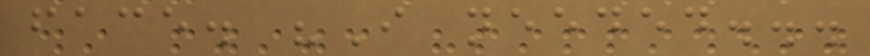face. "I needed...
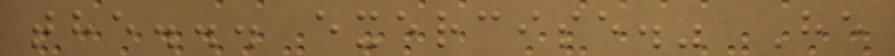the... exercise." He
